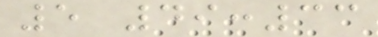5 49:33
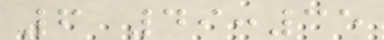6 49:35
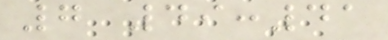7 49:41
